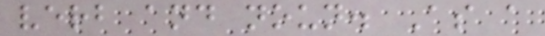verb and noun. As a
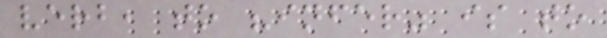verb, to "infer" is to
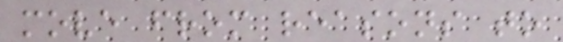move from reasons to
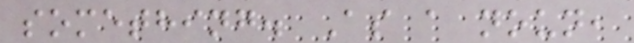something. As a noun,
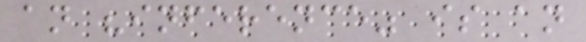an "inference" is an
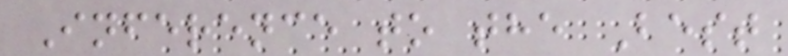Inference to the Best
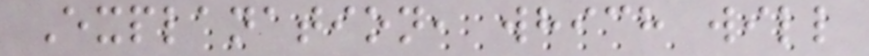Explanation, which will
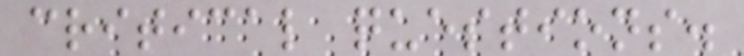critical questions.
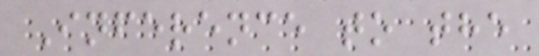Inference to the
